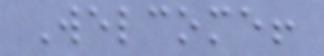Welcome!
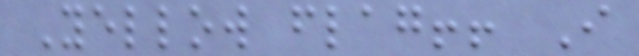Yellow flag!! I
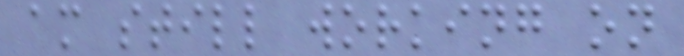am still working on
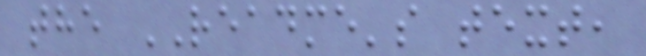the README's text,
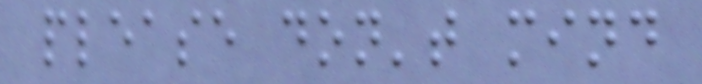please don't mind
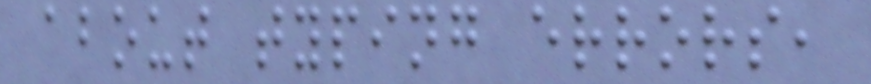about typing errors,
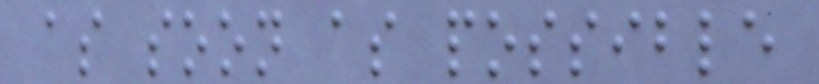as soon as possible
